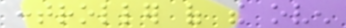controller of the oven
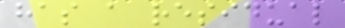has a residual
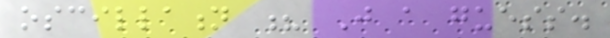oscillation ? Just a guess.
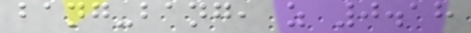bang-bang, as 0.18
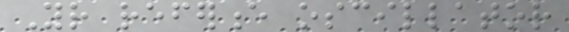Your reference oscillator
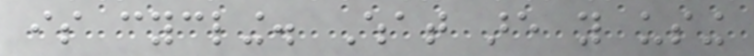is cycling. What are you using
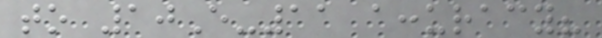to 10E-11 accuracy?
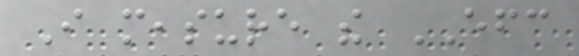I measure the EFC
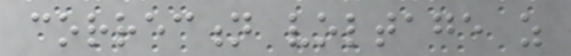correction voltage as
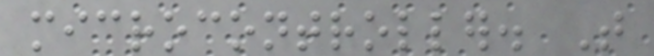microcontroller. That
